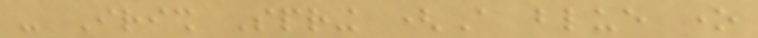- Irish Spring (A blue one
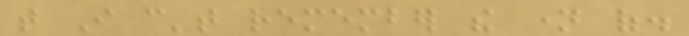that I can't remember the name of.
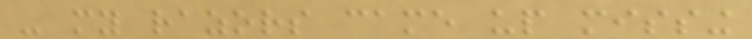- my razors came up missing
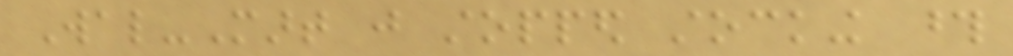Wal-Mart just stopped stocking those
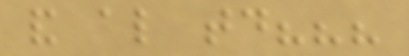and also today???
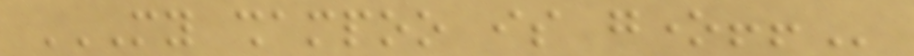MY SHAMPOO IS GONE!!
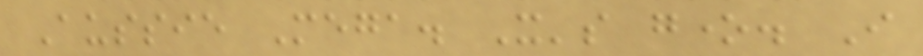Aussie Mega. It's gone. I
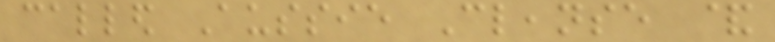called Aussie Cleanse &
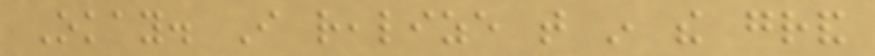Okay. I realize that in the grand
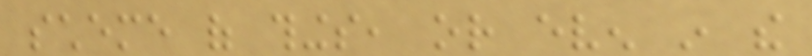scheme of things, or even in the
